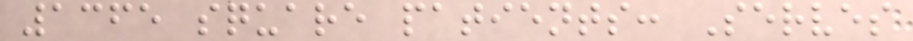1365 square patients: Serves
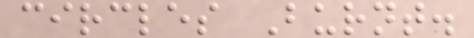circles Burnt.
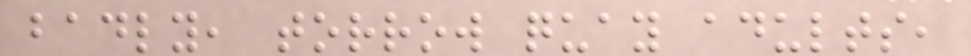badly, torrow quay adults,
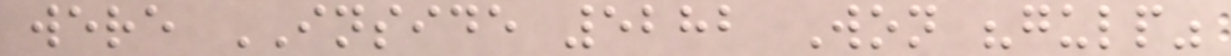were INSIDE 5282 Won "gulp"
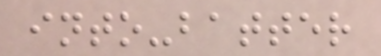into-batter
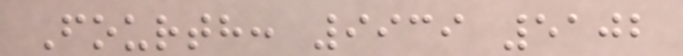Fourth: 9939 5102
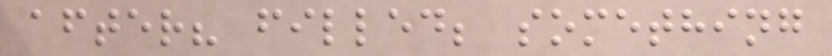after? filled; something
